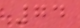74
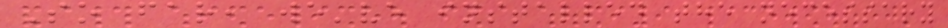So far, we've installed the necessary
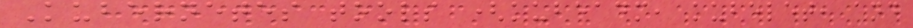Kubernetes tools (kubeadm, kubelet, and
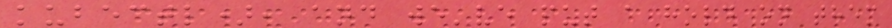kubectl), and we've put a hold on them
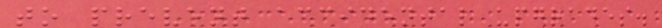to prevent accidental upgrades.
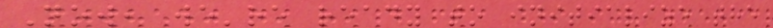Now, we're ready to initialize the
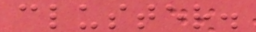cluster.
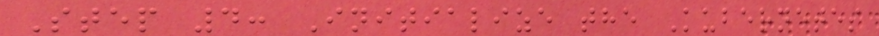Step 4: Initialize the Kubernetes
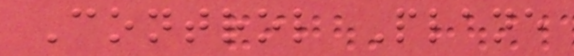Control Plane
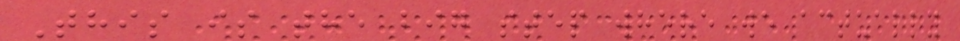This is the big step where we actually
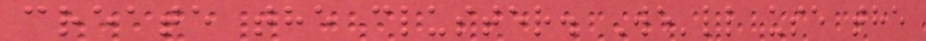create the cluster. We'll use the
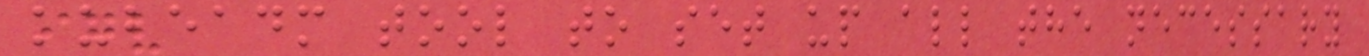kubeadm tool to set up all the necessary
